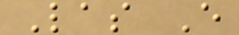Las E
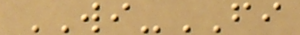WI-FI
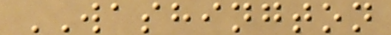WASHINGTON
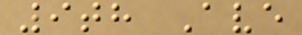9th Ave
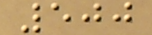500
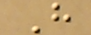H
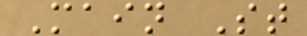Main St
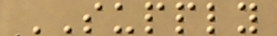SUPPLY
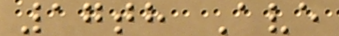17th Ave
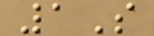1S
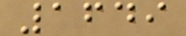1649
